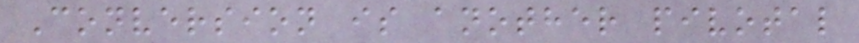Conversion is another pivotal
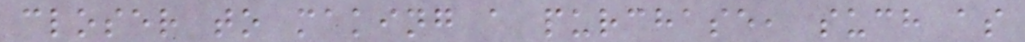closer to making a purchase, such as
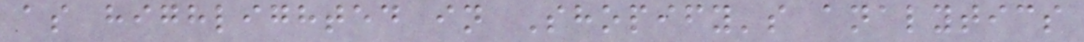as highlighted in Shopify's analytics
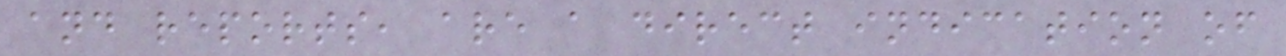and reports, are a direct indication of
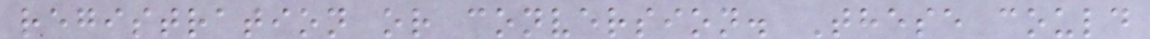registration or conversion. These could
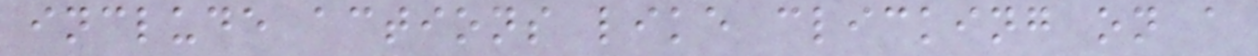include actions like clicking on a
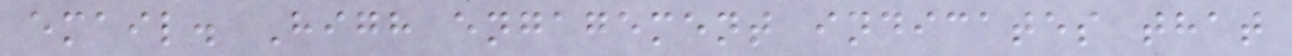email. High engagement indicates that
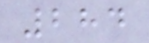284
